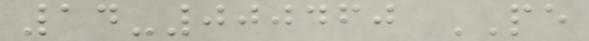14-000460 PE
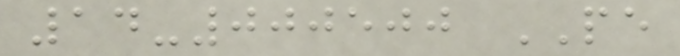14-000500 PE
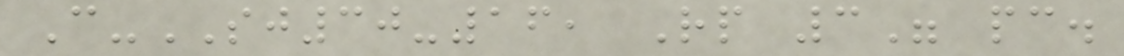C-SJ30-16, Rp 3" pc.
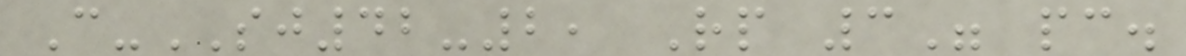C-SJ42-2, Rp 3" pc.
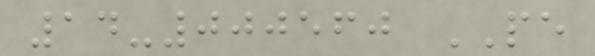14-000560 PE
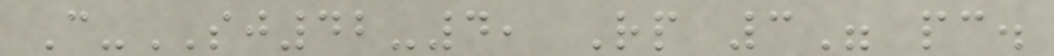C-SJ42-4, Rp 3" pc.
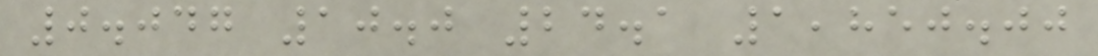0.047 10.0 24.1 1,850.00
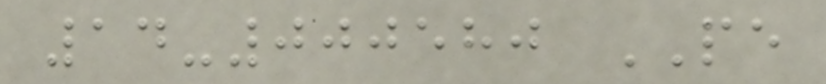14-000580 PE
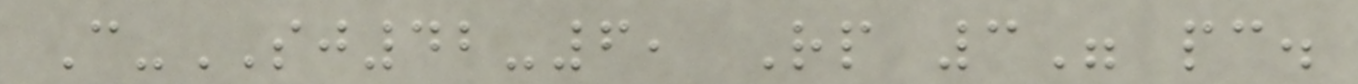C-SJ42-6, Rp 3" pc.
